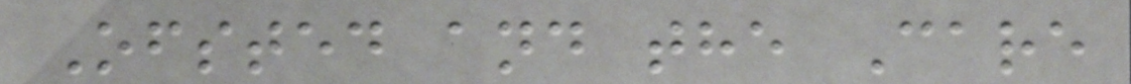Ofsted and the Care
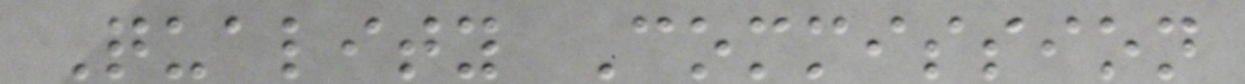Quality Commission
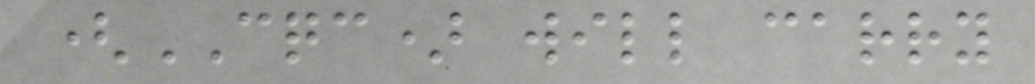(CQC) will carry
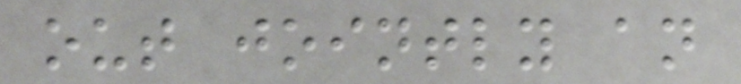out jointly an
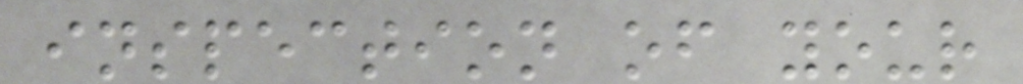inspection of your
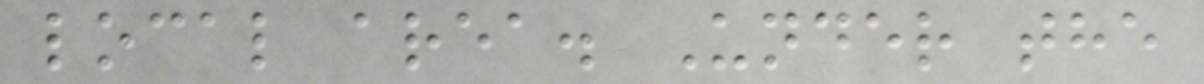local area. Under the
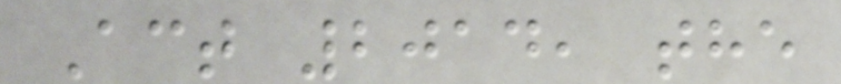Act 2014, the
